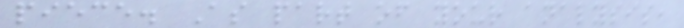piece. As part of your analysis,
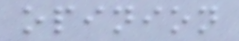opinion
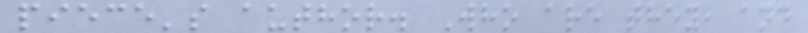piece's author. Who are they, and
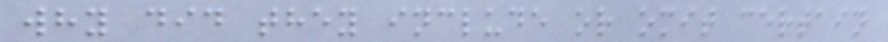why did they include or omit certain
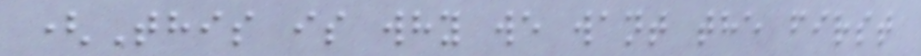(This is why we want the first
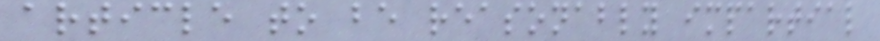article to be reasonably impartial
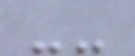--
